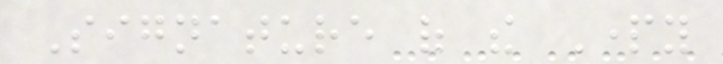Signature of the Party
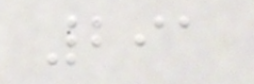291
